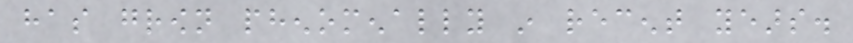has grown phenomenally in recent years.
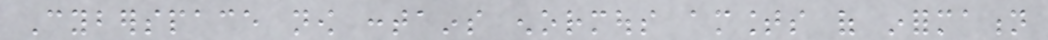Cyberspace now contains enormous amounts of information
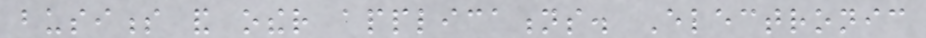business and other applications. Electronic
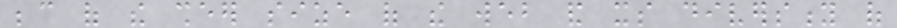because of the sheer size of the web and its diversity of
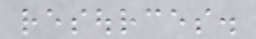resources.
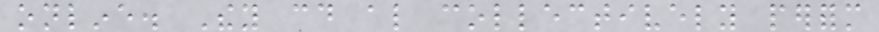online. They could also collectively perform
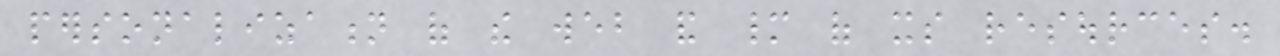personalization of the web and many of its resources.
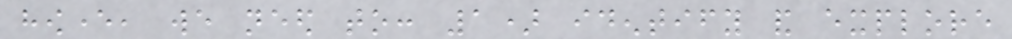however, we need to: 1) identify and explore
